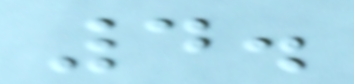4.
